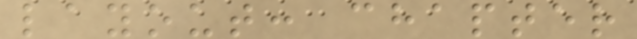layout: chapter
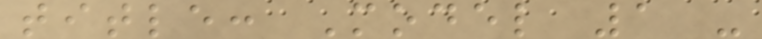title: Model 1 -
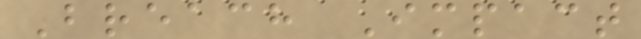Breach Impact
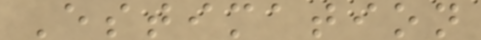Estimation
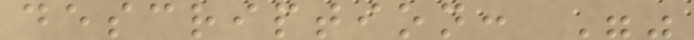description: ""
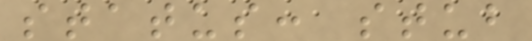status: stub
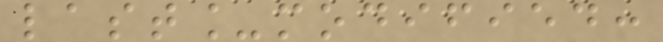last_modified:
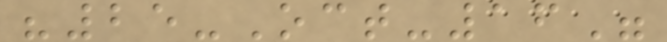"25-Oct-16"
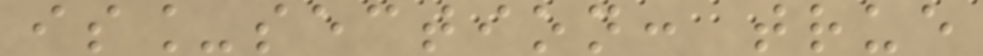is_section: true
